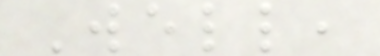Well,
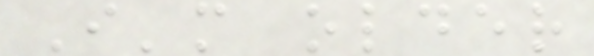I'm older
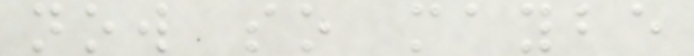now so maybe
